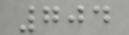704
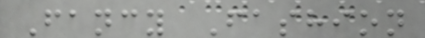Fancy Fashion
